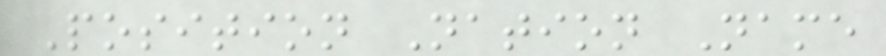Position Nation Name
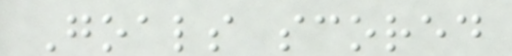Goals scored
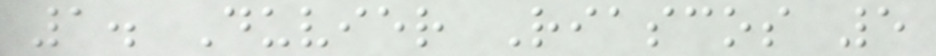1. Duvier Riascos 5
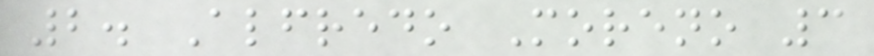2. Alfredo Moreno 3
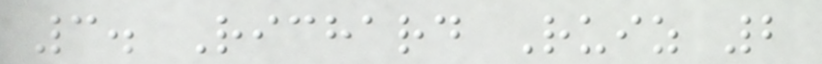3. Richard Ruiz 2
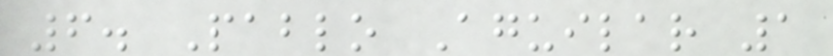6. Pablo Aguilar 1
